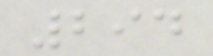294
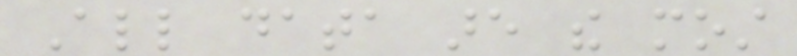All data are the most
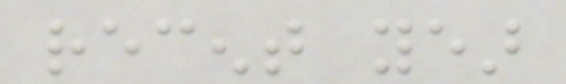recent year
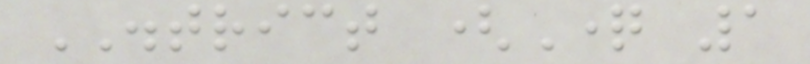DISTRICT (Question 1
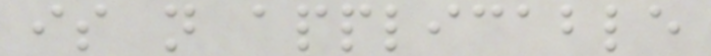is not applicable
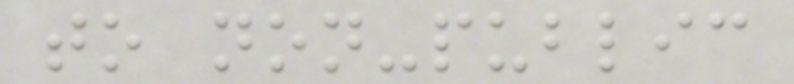to non-public
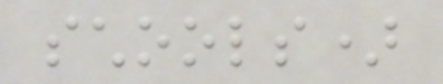schools)
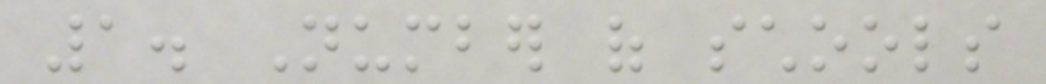1. Number of schools
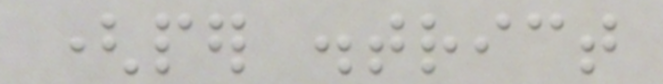(per district
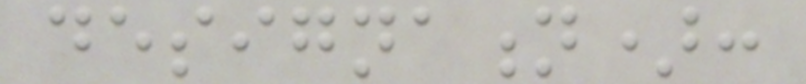designation):
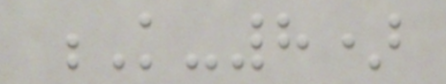K-8)
